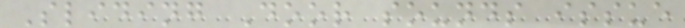Sliding Door sounds issue
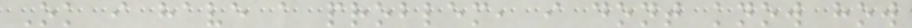Ok i have a problem, i dont know how
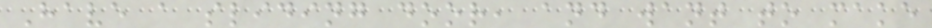Have a sliding door, and want to make
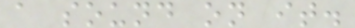a sound on it.
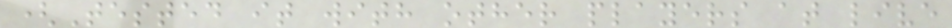(Tested it with other players at live
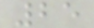25
